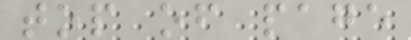top of page
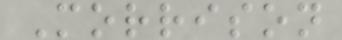Morrison
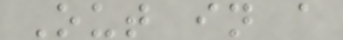Out in a
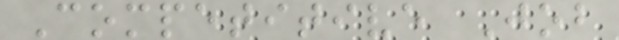Competitive Job
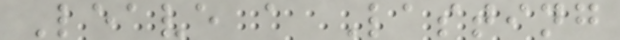Leave a Lasting
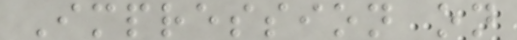Impression on
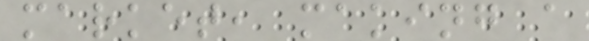market, making a
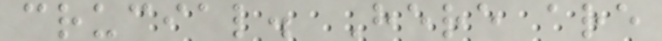crucial. Here are
